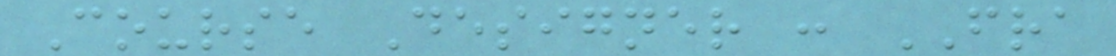Course Designer : FRA
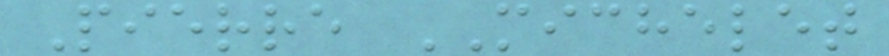Pierre MICHELET
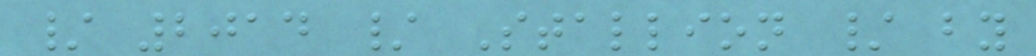/ 2014 / Stallion / by
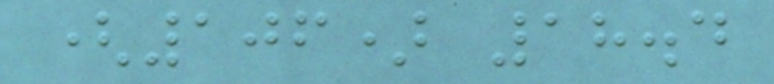(106) 18.4
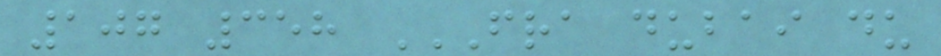107 358 FRA DUBAI DU
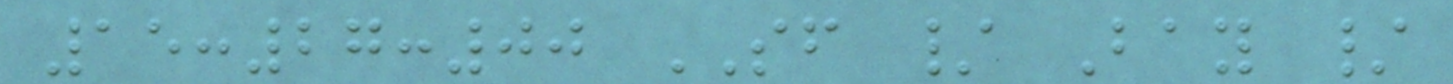15:27:00 SF / Bay /
